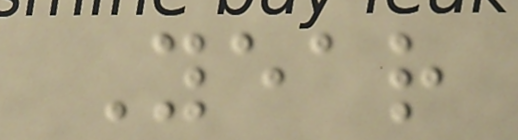Year
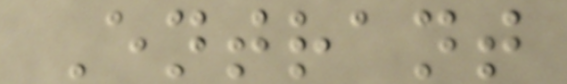Entrant
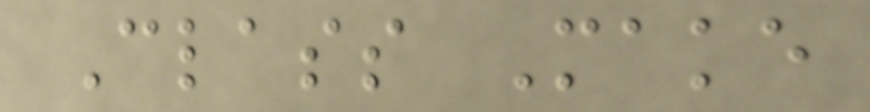Class Make
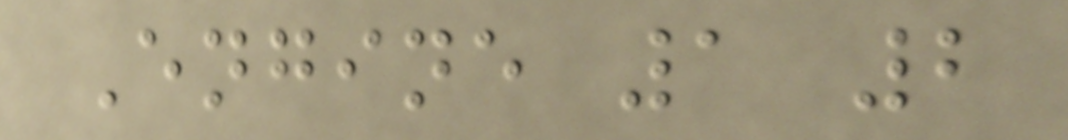Engine 1 2
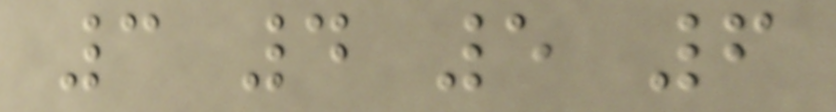3 4 5 6
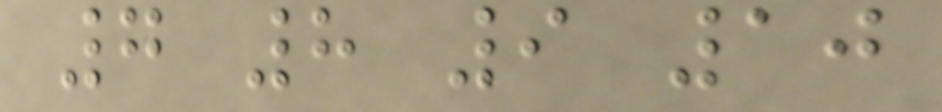7 8 9 10
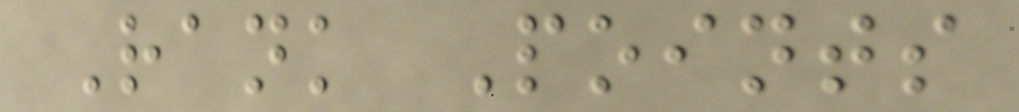Rank Points
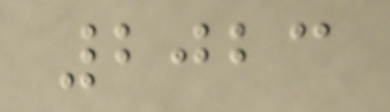2023
